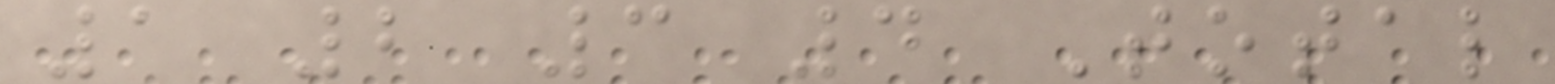1 2 3 4 Total
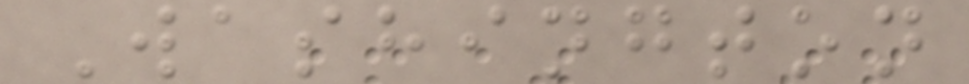Washington
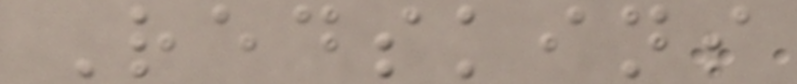Redskins
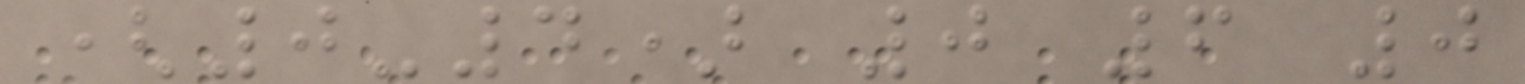(0-4) 0 6 0
